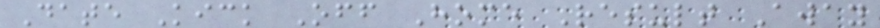Date Kick Off Home Result Away
